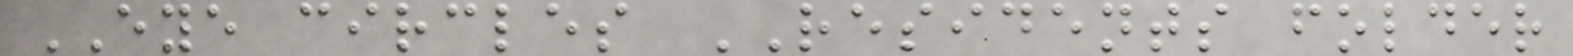EYE circles RESIDENTS folder
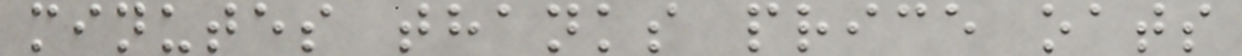minutes thanks price oats
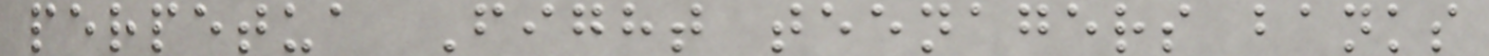perpetua Fight teenagers banks
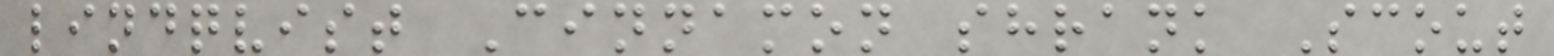lindqvist Cinnamon shrank Scout
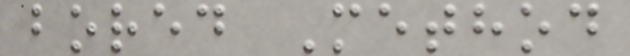bored Method
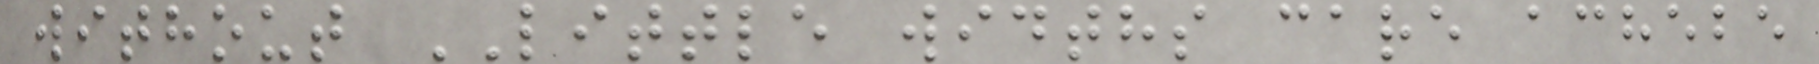without LITTLE widths care achebe
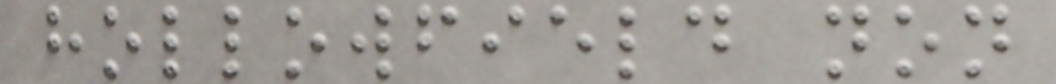hollowfield non
